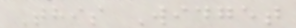This Widget
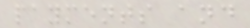payments and
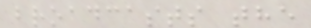broadcasts the
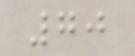70
